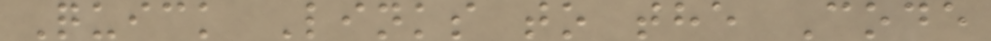Quick Links to the Code
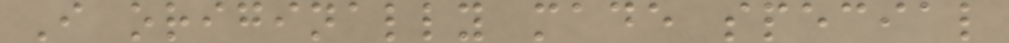I originally made special
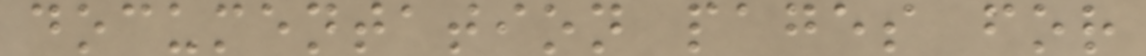documentation pages for
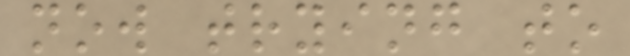now trying to
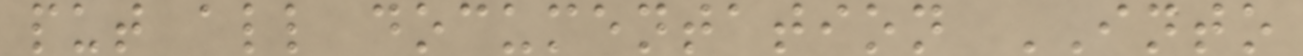put all documentation INTO
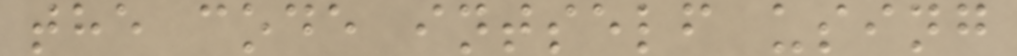the code intself using
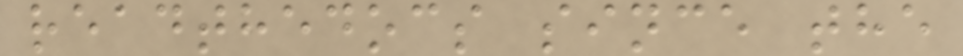readthedocs since the
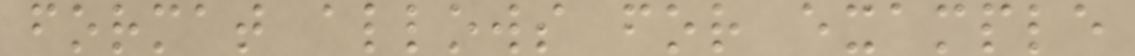format allows for example
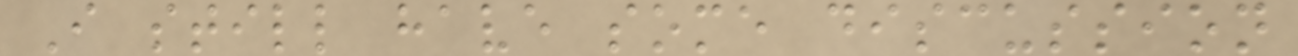I still have some discussion
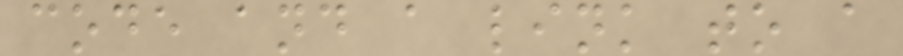code and a link to a
